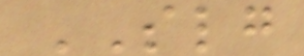SLG
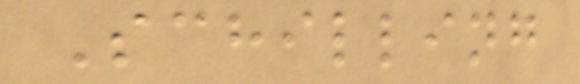Schilling
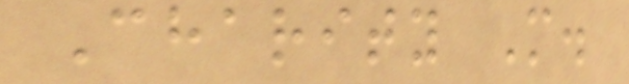Charity M.
